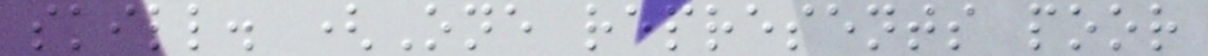skill. (One represents poor
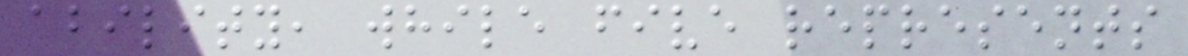ability, while five represents
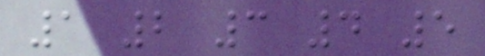1 2 3 4 5
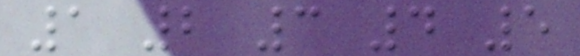1 2 3 4 5
